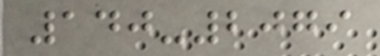140-2079
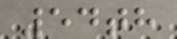54th
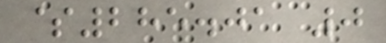$285.01 0
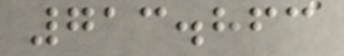713.863
